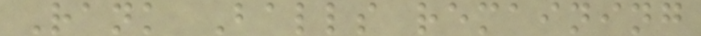Rank Balls remaining
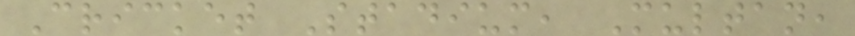Cricket Stadium, Multan,
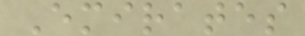Emirates
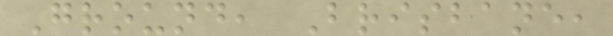Ground, Brisbane,
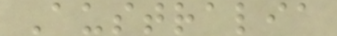Australia
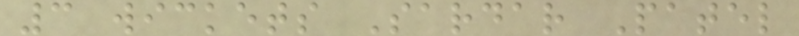3 wickets Sardar Patel
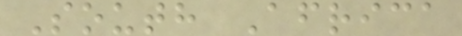South Africa
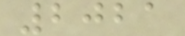2021
